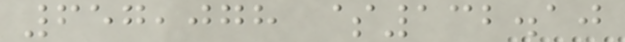657,078 $132.10
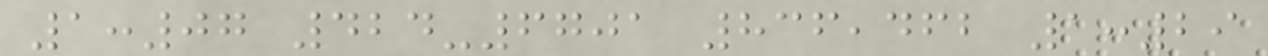1:07 424-6701 836,462 1:29
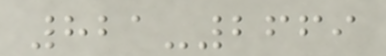821-2669
